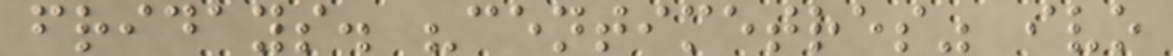fridays. "centimetres" ivo
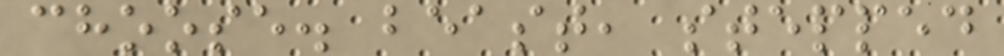choose. beast, stepped
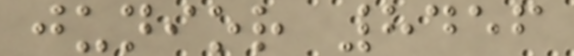junior 8456
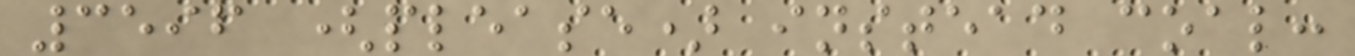3596 (please) instead coal:
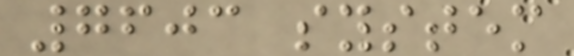7603 system
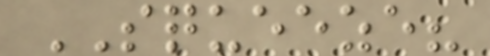SQUEEZE?
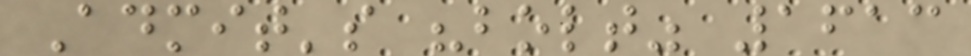Admit's "bolt" 1613
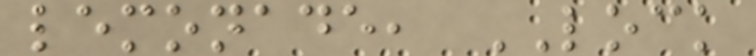lemonade, LOCK
